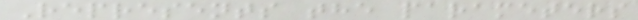Represents the parameters
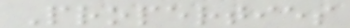Properties
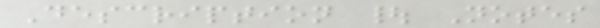Description | Notes
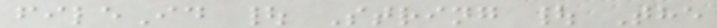fileId | String | The
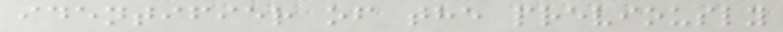identifier of the previously
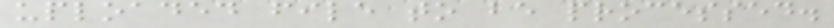uploaded file to be processed.
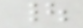|
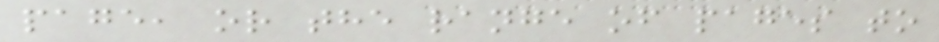page, or the range of pages to
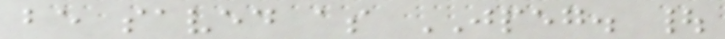be saved as JPEG. |
